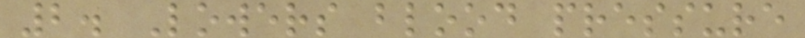2. Lowers blood pressure
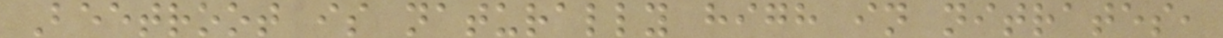Beetroot is naturally high in nitrates,
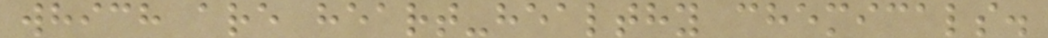which are heart-healthy chemicals.
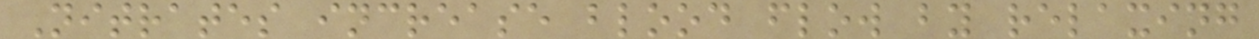Nitrates increase blood flow by relaxing
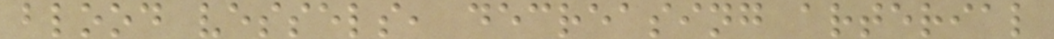blood vessels, decreasing arterial
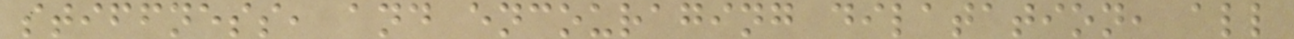stiffness, and encouraging dilatation, all
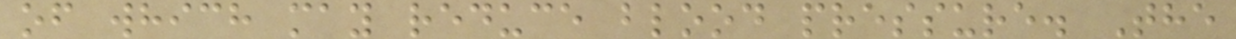of which may reduce blood pressure. The
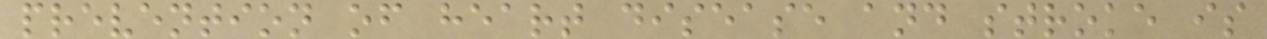prevention of heart disease and stroke is
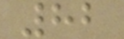82
